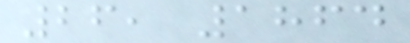26, 1864
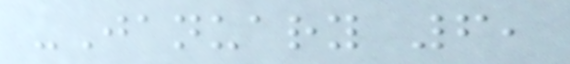-January 6,
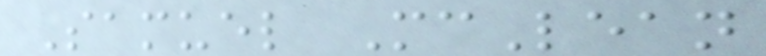Samuel McLean
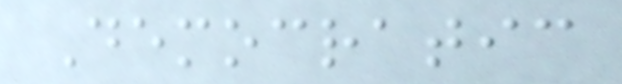Democratic
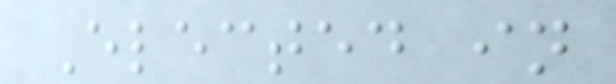Elected in
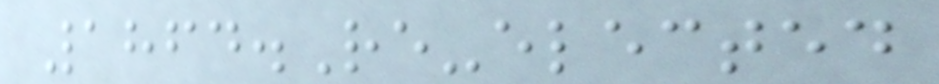1864.Re-elected
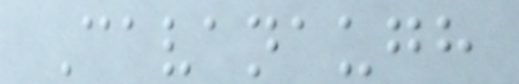Cavanaugh
